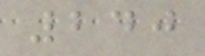240
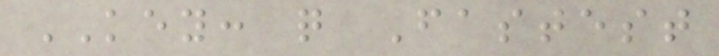KEY: q Fastest
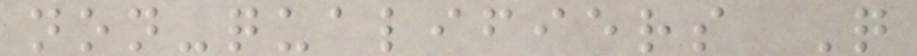non-qualifiers Q
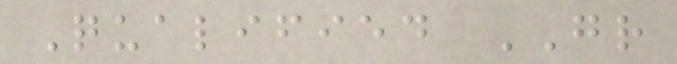Qualified GR
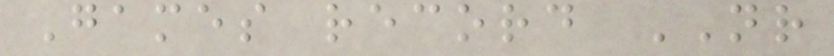Games record NR
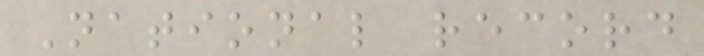National record
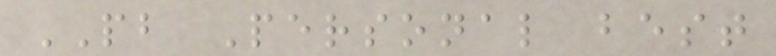PB Personal best
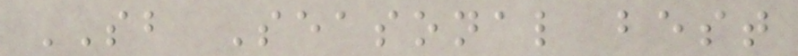SB Seasonal best
